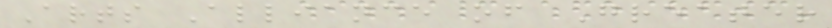Arts Alliance of Greater
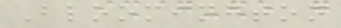Bloomington
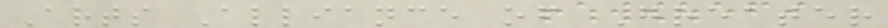Arts Alliance of Greater
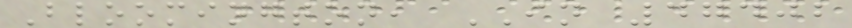Bloomington, IN 47402
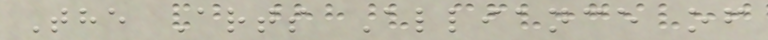The Arts Alliance of
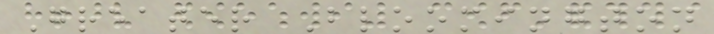Greater Bloomington
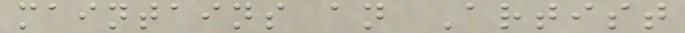maintains an Artist
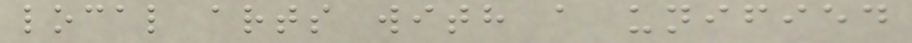local arts with a unified
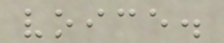voice.
